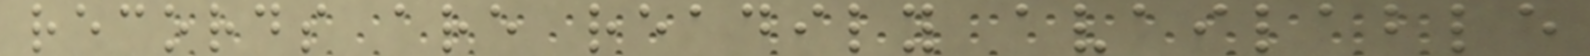records are readily available
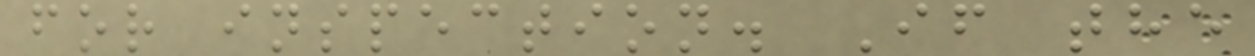for inspection. If the
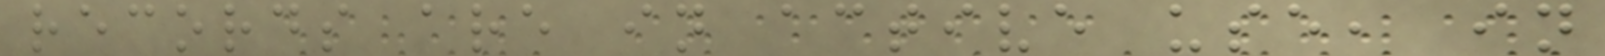records are in active use, in
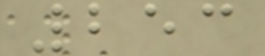253
